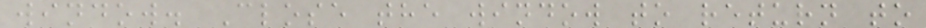window. Close the window to return to
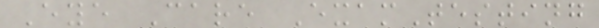Eye Care ExamTesting
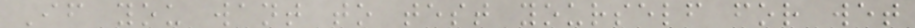If you want to test yourself for wet
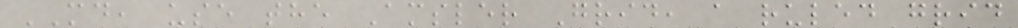MD, use the Amsler Grid, a ruled grid
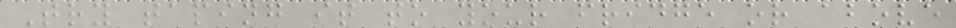Try taping it to your fridge or above
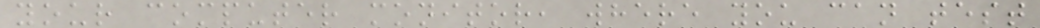your computer monitor, where you can test
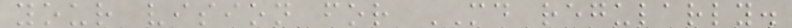your vision for MD regularly.
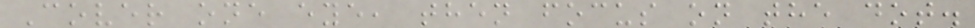Cover one eye, then focus on the dot.
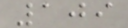109
